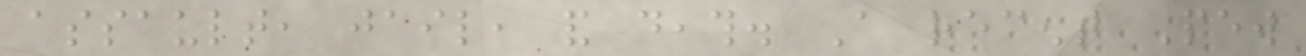assault, jail, and death. A recent Pew
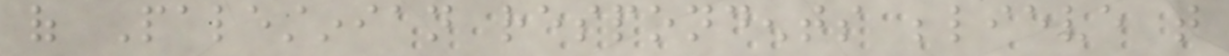of Palestinian respondents believe that
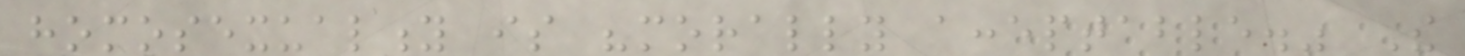homosexuality is "morally acceptable." The
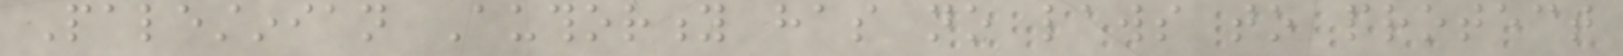Palestinian Authority has no laws to protect
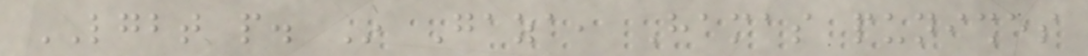LGBT people. In Gaza, Hamas punishes
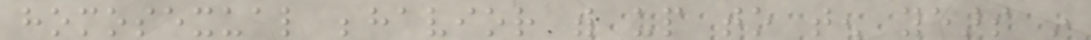homosexual behavior with up to ten years in
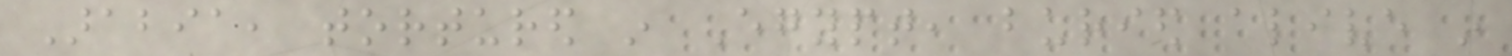Arabia, tortured in Egypt, buried alive in
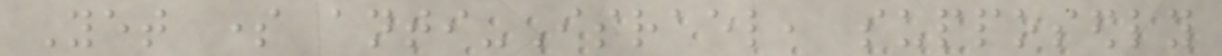Yet some anti-Israel, supposedly
